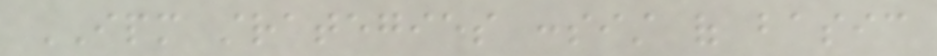IPM strategies consist of basic
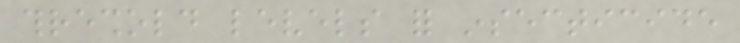threshold levels for insecticide
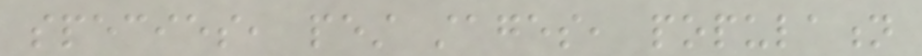species, pest stages, population
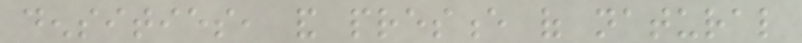densities, and presence of natural
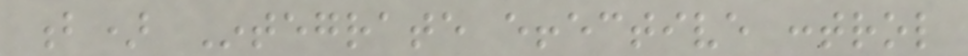b) Integrate effective control
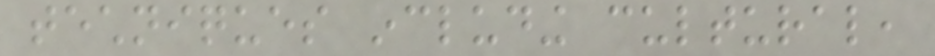techniques including cultural,
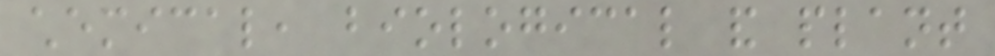chemical, biological and plant
